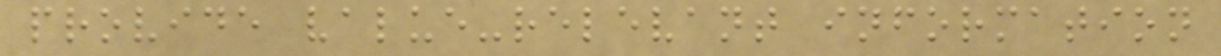provide value-relevant information
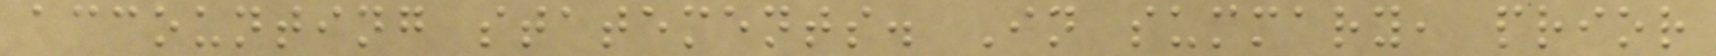accounting statements. In summary, prior
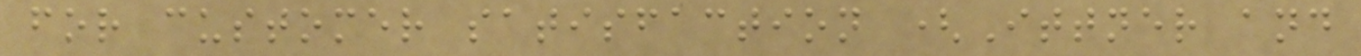for customer satisfaction (Ittner and
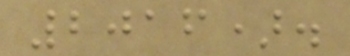2016).
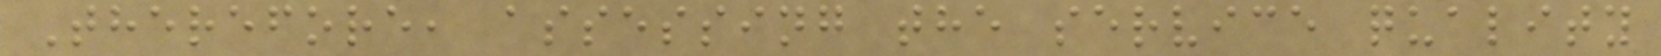Therefore, assessing the service quality
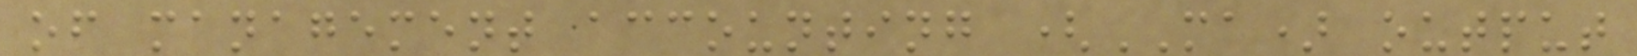of management accounting (MA) output
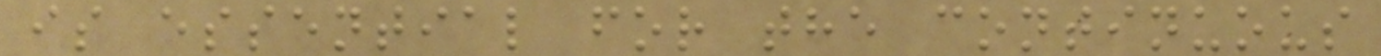is essential for the continuous
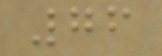76
